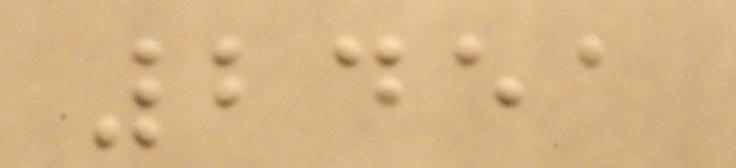2451
